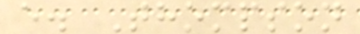e. Thompson
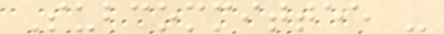Subcommittee -
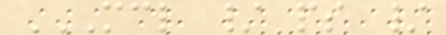MCL / PS /
